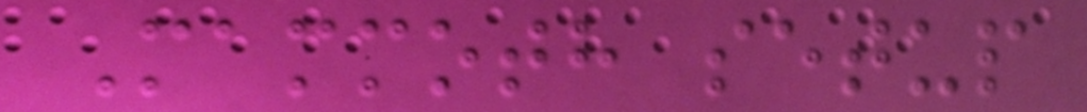Mammoth setup
